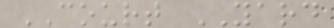COURT YARD
